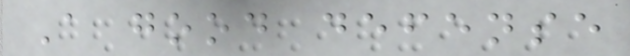A good defense
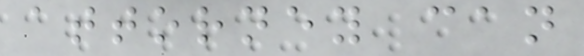attorney can
